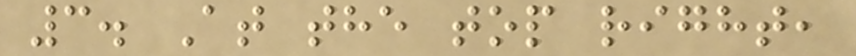3. At the top right,
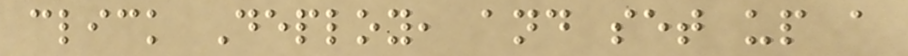click Deploy, and set up a
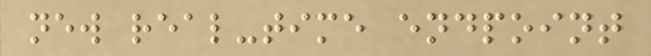new real-time endpoint
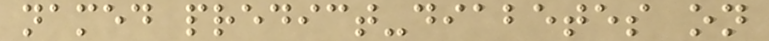named predict-diabetes on
